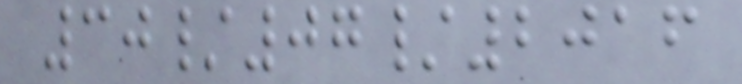30/07/2016
